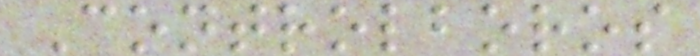Controlboros
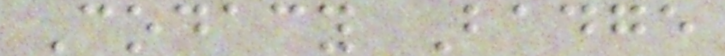Codacy Badge
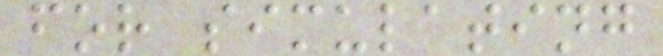for simulating
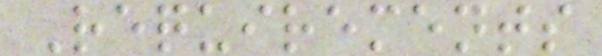Requirements
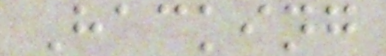Hacking
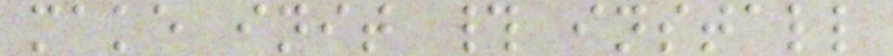make init # install
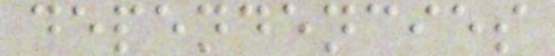dependencies
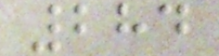284
